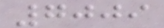7009
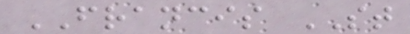FRANCIS ST
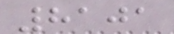8101
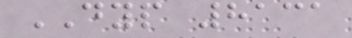DYP 8131
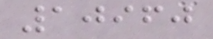10960
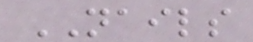NAILS
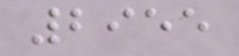2955
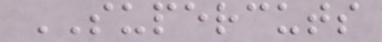SUPERCUTS
